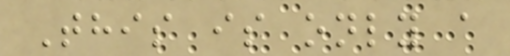This is only a
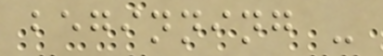beginning -
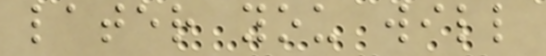later you will
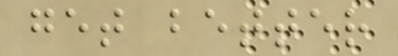get better
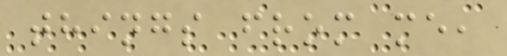things from me,
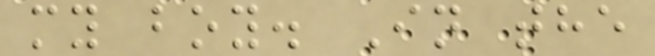my boy. In the
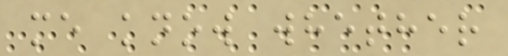me know whether
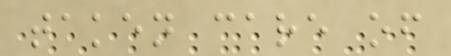taken care of
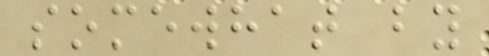somewhat by
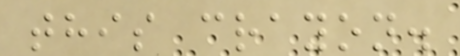this crayon.
